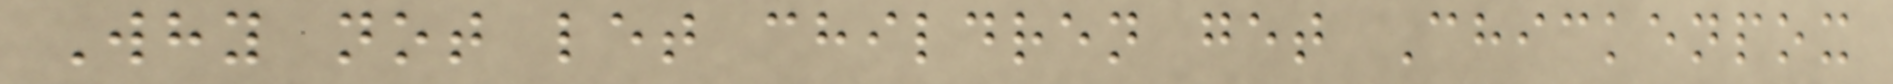Why not let children get Chickenpox
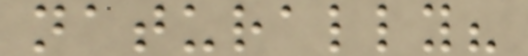naturally?
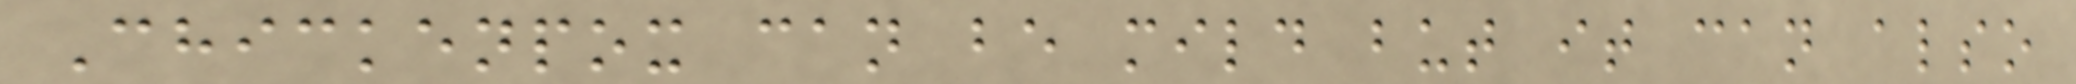Chickenpox can be mild but it can also
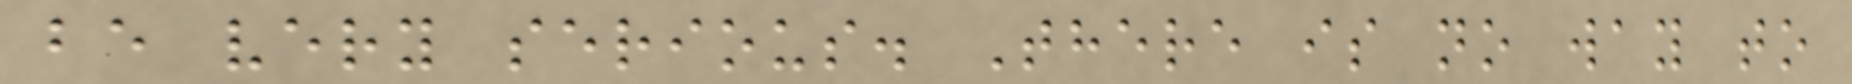be very serious. There is no way to
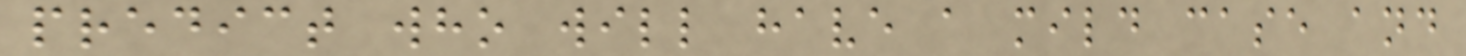predict who will have a mild case and
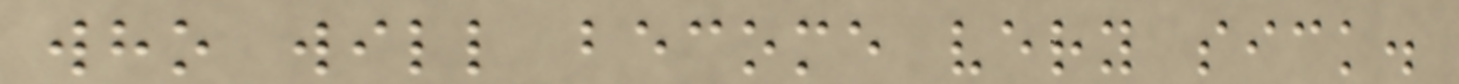who will become very sick.
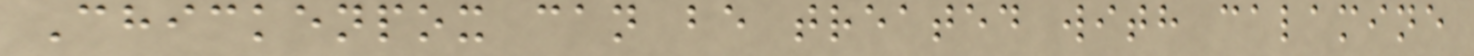Chickenpox can be treated with calamine
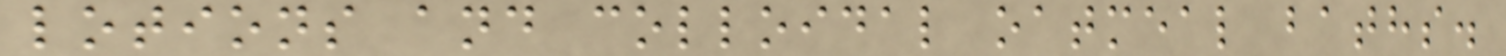lotions and colloidal oatmeal baths.
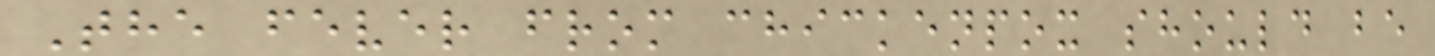The fever from chickenpox should be
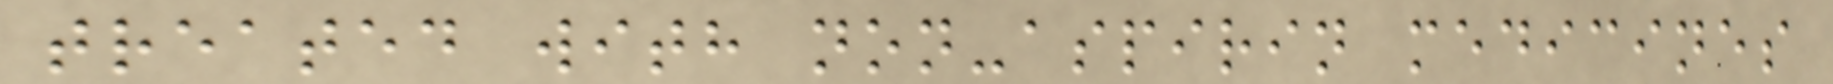treated with non-aspirin medicines
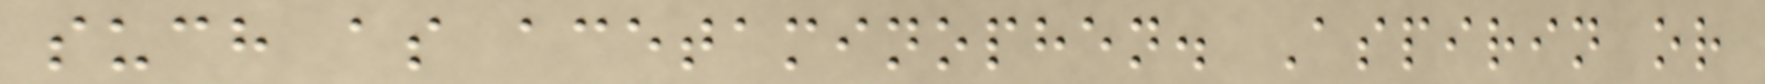such as acetaminophen. Aspirin or
